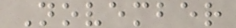November
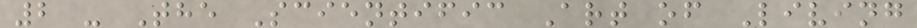2 - The Scientific Art of Living
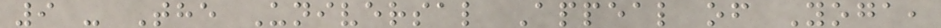9 - The Universal Appeal of Yoga,
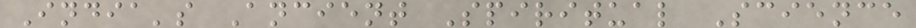India's Ancient Spiritual Science
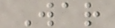War
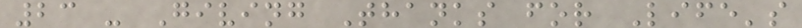23 - Giving Thanks for Life's
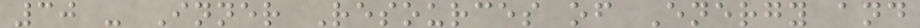30 - Inner Resources of Energy and
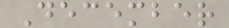December
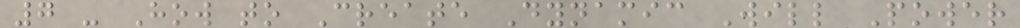7 - How to Create Dynamic Will Power
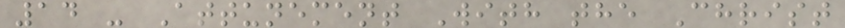14 - Attunement With the Christ
